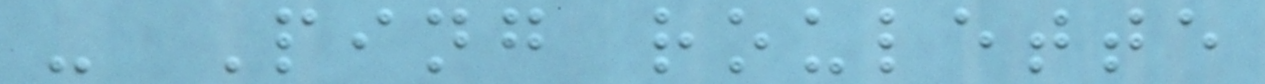- Ping roulette
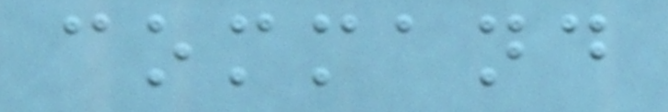command
